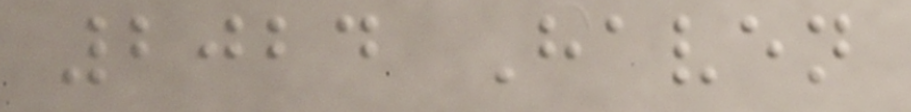2024 Haven
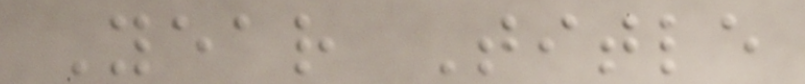Year Title
